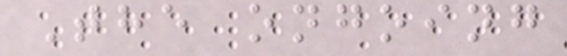The ongoing
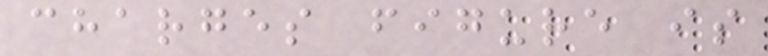charges figure is
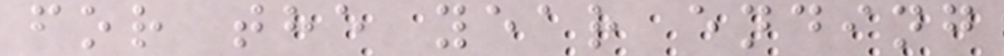for the year ending
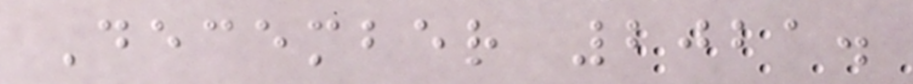December 2021.
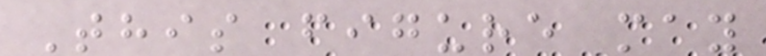This figure may
